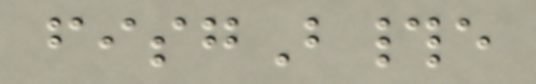fisgB#e
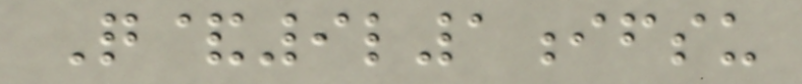Q&9l1ifsu
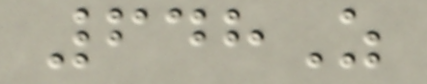648Z
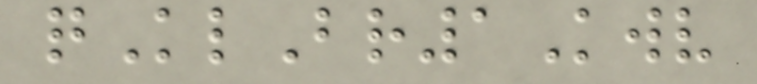qKlBr1Kwv
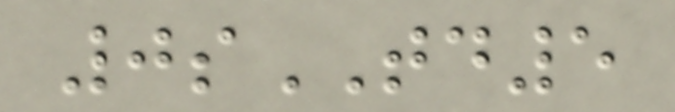0sTD5
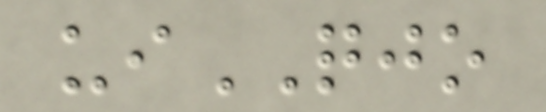uiQJO
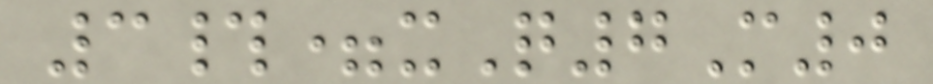3#=xQ7M0
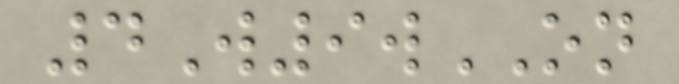4W9wON
